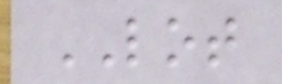LOT
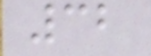32
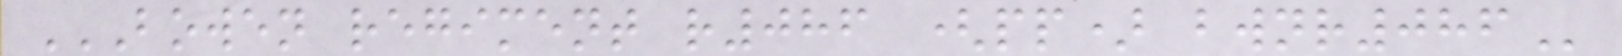BOWEN REGIMENT R086 (PP) BWNR086
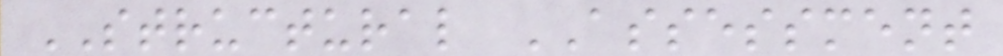STRUCTURAL ASSESSMENT
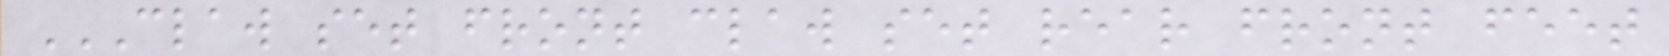CLAW SET FRONT CLAW SET REAR FRONT FEET
